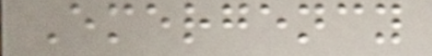Emergency
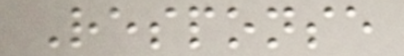Response
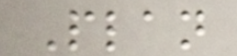Plan
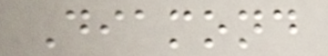Diamond
